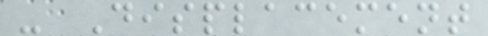- Displacement
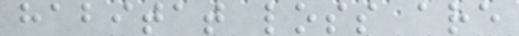habitat loss are
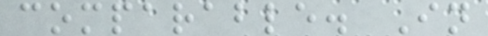comparable. In
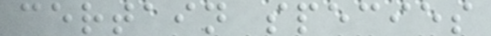certain species
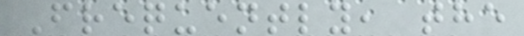Frequently, the
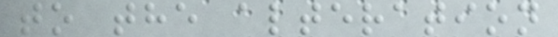to the alteration
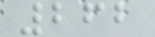262
